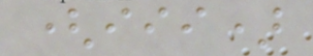(iii)
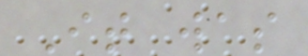It was
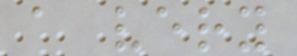a very
